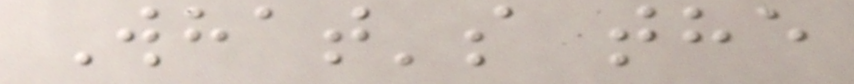What's the
